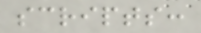scripts:
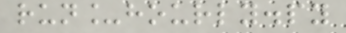run_hourly.py
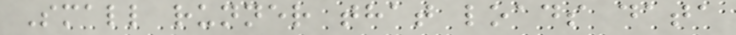Small runner that loads data
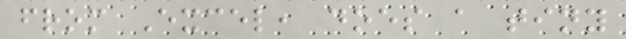from Excel, does a tiny
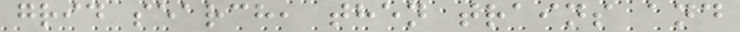grid search, then trains and
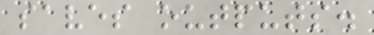saves outputs.
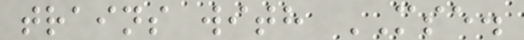trains with MSE.
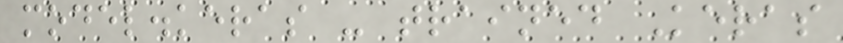model.keras - trained Keras
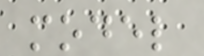model
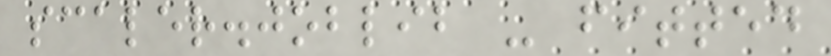scaler.joblib - fitted
